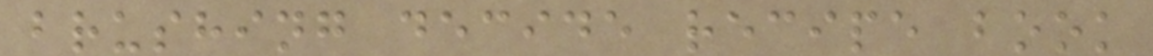brushing decide recipe book
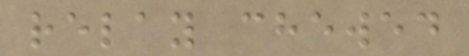relay chewed
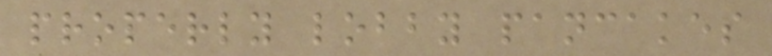properly lobby pancakes
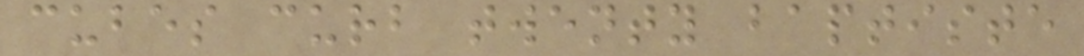cubes curb twenty baptiste
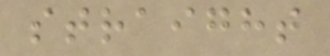straight
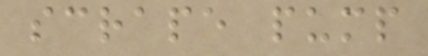scrape pump
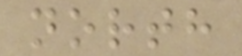north
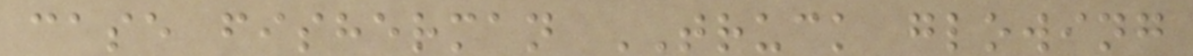case fisherman TRUCK glowing
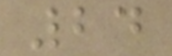24
